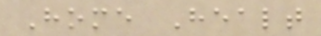Home Healt
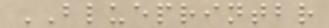BLUEPRINTBR
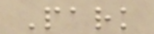Park
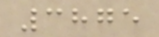3875
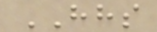HHS
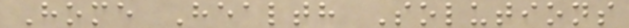Home Health Solutions
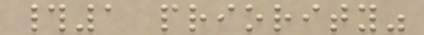#1 priority"
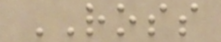ROSS
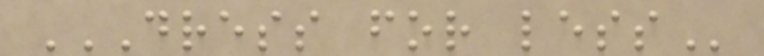DRESS FOR LESS
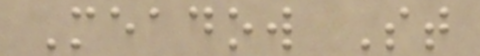Meadow St
